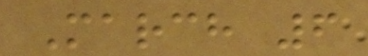March 6
